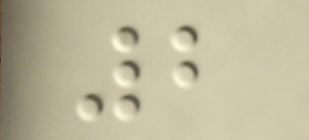2
